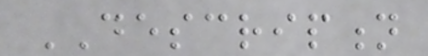DESCRIPTION
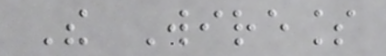The Wireless
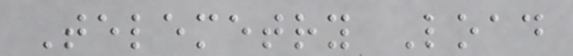Telemetry Load
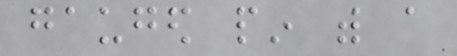gauged pin with a
